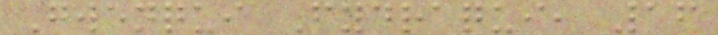Gwenqui Fydraqui, 16
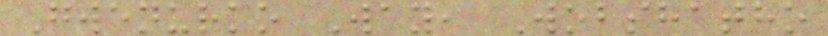Gwenurko Way, Wobshatho
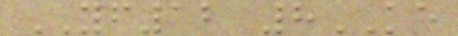YF12 8KE
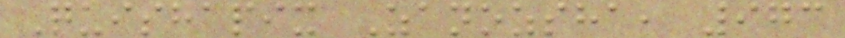Quishapix Zanozsha, 973
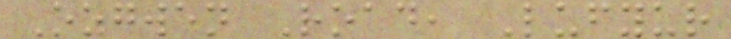Ozgwen Road, Lufyur
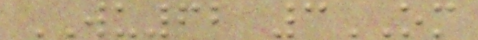WU62 3OM
